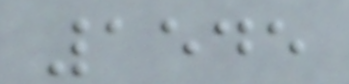1545
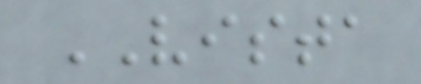VISTA
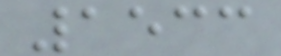1533
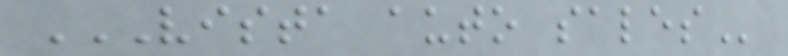VISTA AUTO SALES
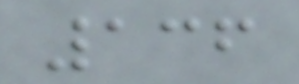136
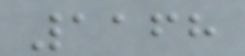1168
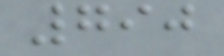790
